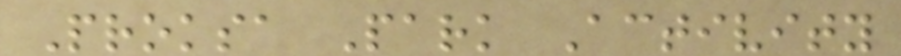Proksa Park Activity
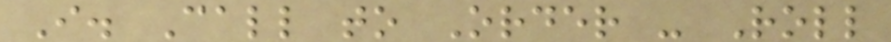I. Call to Order - Roll
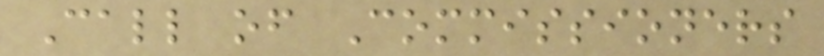Call of Commissioners
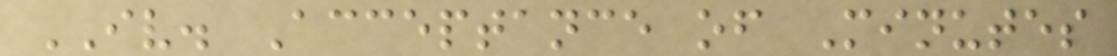IV. Acceptance of Minutes
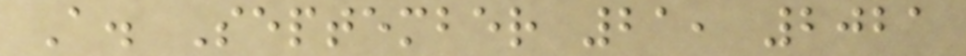A. September 21, 2021
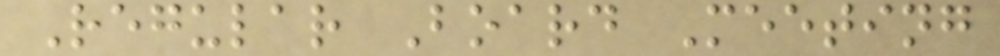Regular Board Meeting
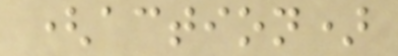(action)
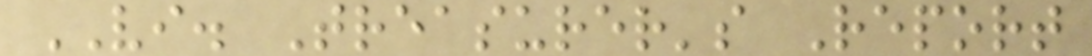VI. Treasurer's Report
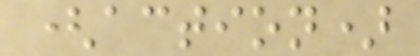(action)
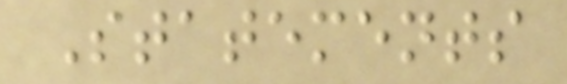Statements
